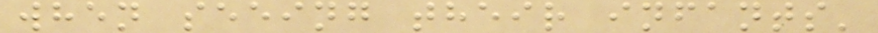when seeing their infants'
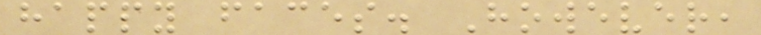happy faces. However,
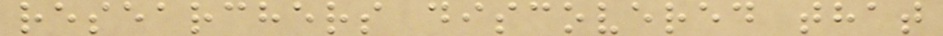researchers discovered that
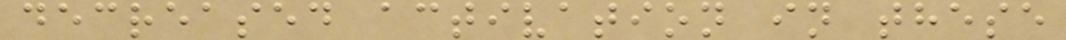decreased activation in these
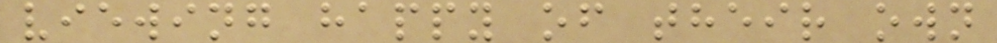viewing happy of their own
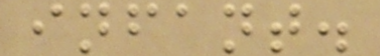infant.
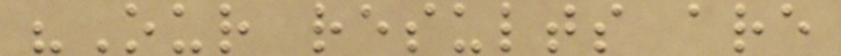"Our results are
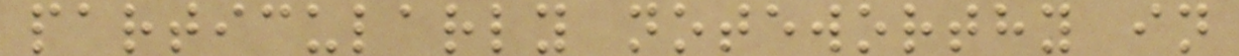particularly noteworthy in
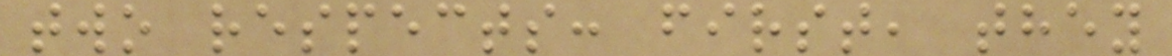two respects: first, they
